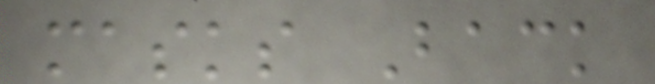masks Back
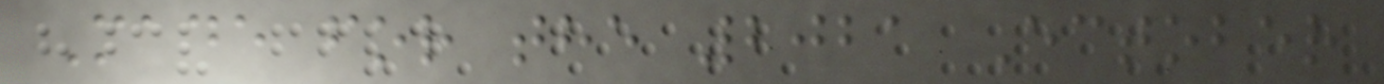Made for the 2021 Ectober
